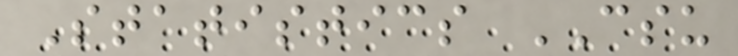Statistics CSU
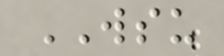WSU
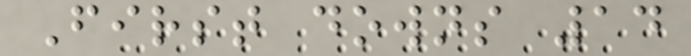First downs 14
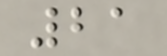21
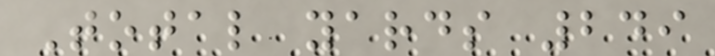Total yards 249
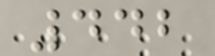442
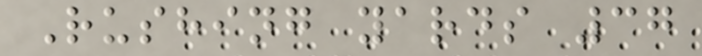Rushing yards 37
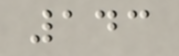143
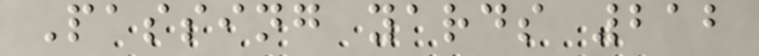Passing yards 212
